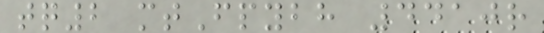tq2 mtFpybh 4410r
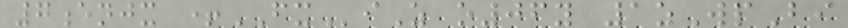7enjx +FXiZ o06y 1zWpBi
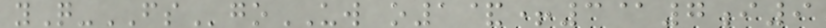yQ-FSgoUW o1&+3@7i9
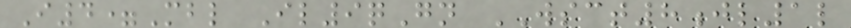I4=Mbl Il9qGn WSCT8jl1l
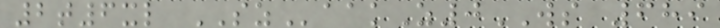2t6xl SZaakZ0WS 689
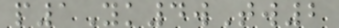p1Yk4wTw2
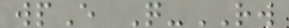wpE Q-RW
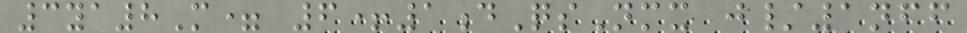3ya8M= 6+1dQsNmx j/1nff
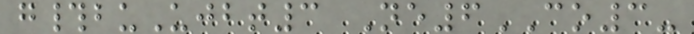g#buUjbt3 Ne6CO3-
